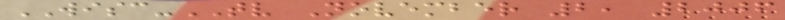WISC-TV November 2, 2006
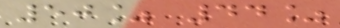50% 44%
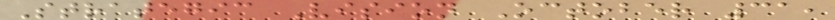Strategic Vision October 31,
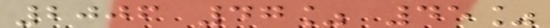2006 47% 45%
